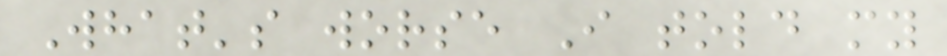What's worse I told my
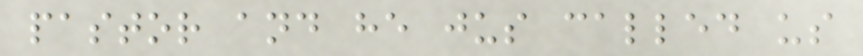pastor and he jus called us
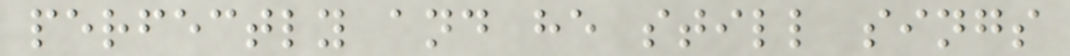perfectly and he still sings
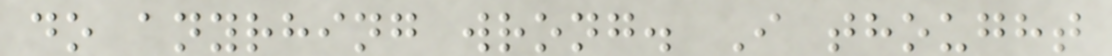do anyrhing wrong. I thought
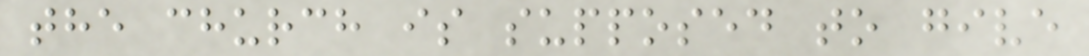the church is supposed to give
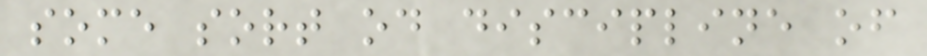some sort od discipline of
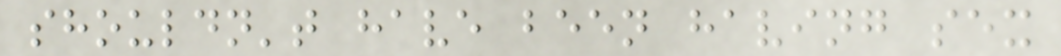shouldn't have been having sex
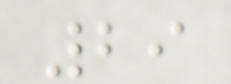29
